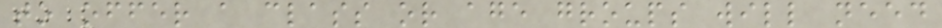to offer a class or age groups will need
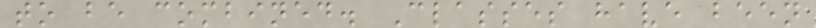to be combined. Classes have been
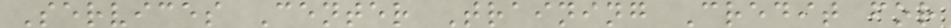Services Center Training Credit for
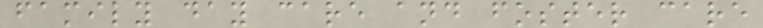family day care and foster care
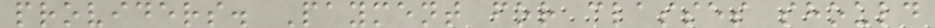providers. Payment for classes should
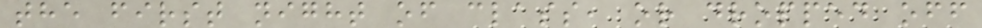the first night of class, or dropped off
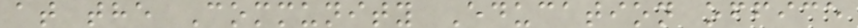at the Community Education office
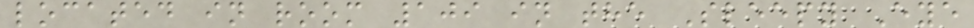located in room 109 in the Sleepy Eye
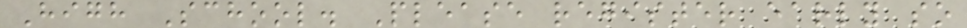High School. Please register early so
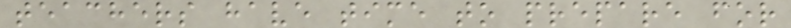teachers have time to prepare for
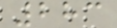283
